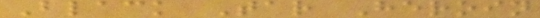Black Tar Heroin
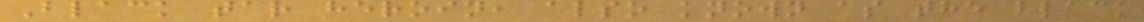Black tar heroin, also known as the black
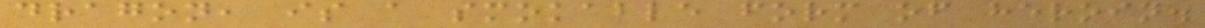dragon, is a smokable form of heroin.
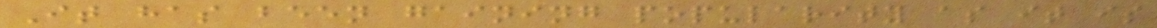It has been gaining popularity as it is
